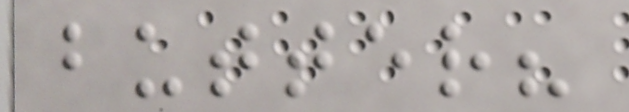butter?
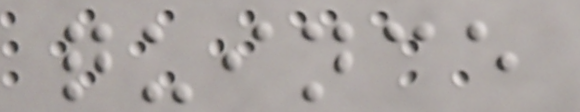quince
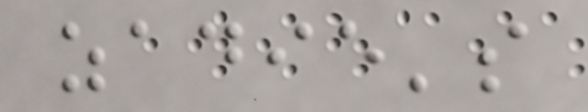zadie's
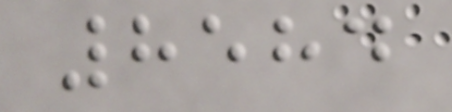8584
